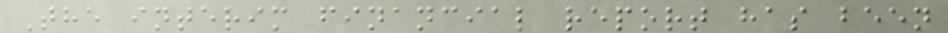The interim financial report has been
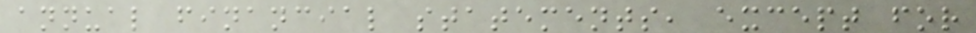annual financial statements, except for
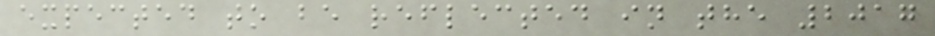expected to be reflected in the 2017
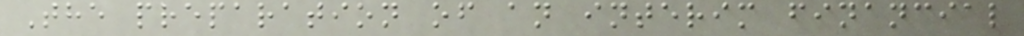The preparation of an interim financial
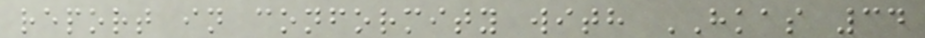report in conformity with HKAS 34
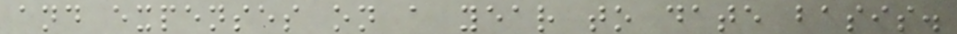and expenses on a year to date basis.
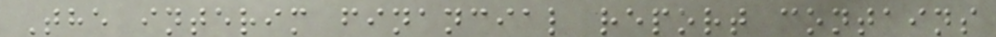The interim financial report contains
